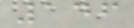146
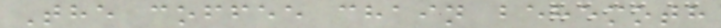The coffee chain behemoth
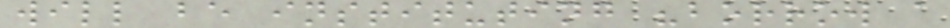will be instituting "borrow a
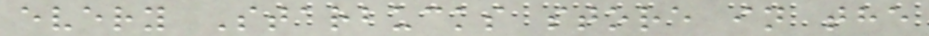every Starbucks store in the
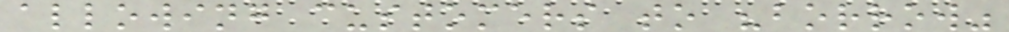allowing customers to "borrow"
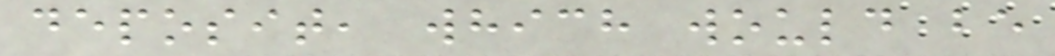deposit, which would be
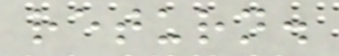return.
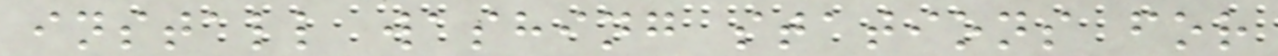install washing stations for
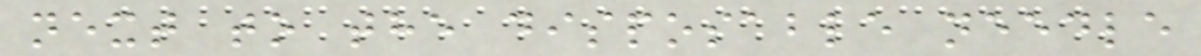next to the disposable needle
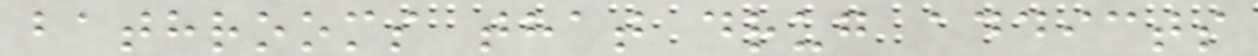bathrooms that drug addicts
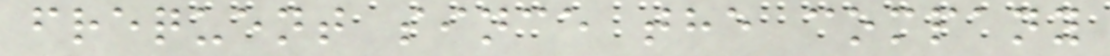frequent since the company
